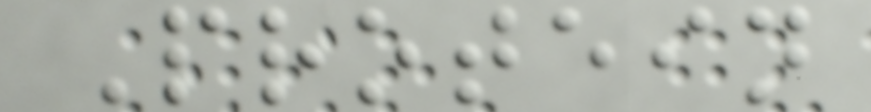Protein
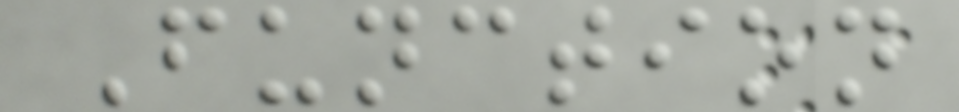Function
